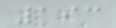193
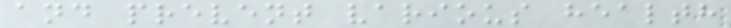and prevent various health
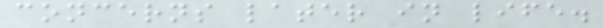concerns later in life.
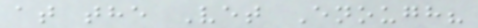at the Vet Enough?
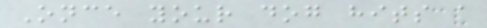Once your dog hits a
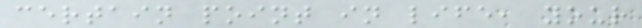certain point in life, your
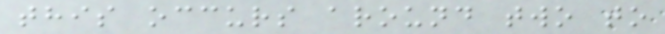this occurs around two to
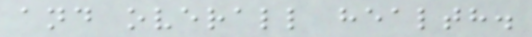and overall health.
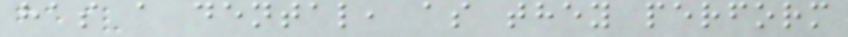has a dental, as they perform
